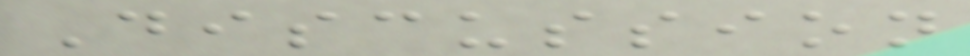Discussion
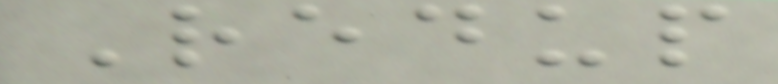Redup
